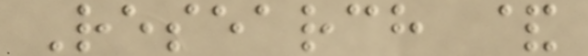Research &
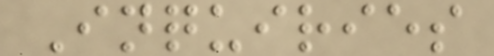Inquiries
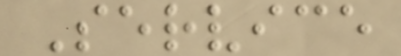Service
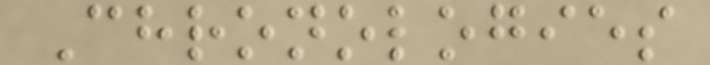Chronologies
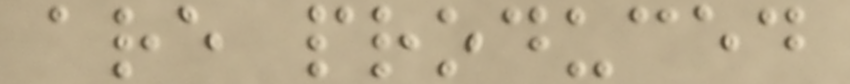are produced
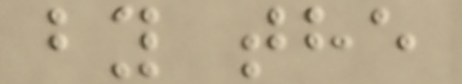by the
